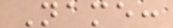Name:
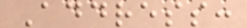Address:
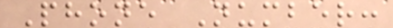Phone Number:
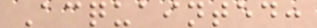Acquainted:
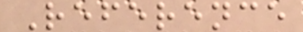Reference
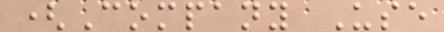(Company Use
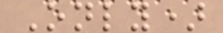Only)
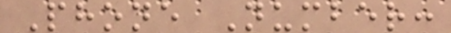Phone Number:
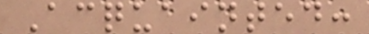Acquainted:
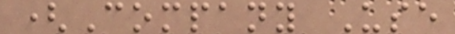(Company Use
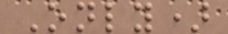Only)
